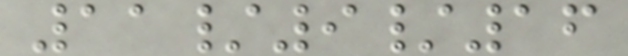11/9/16
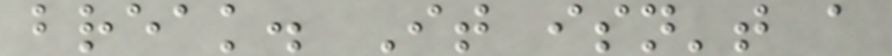break. It isn't a
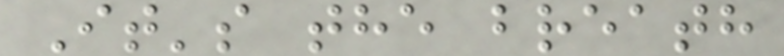It's the breath
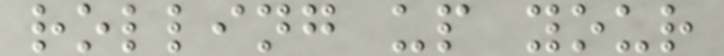rolling up your
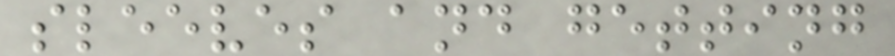sleeves and getting
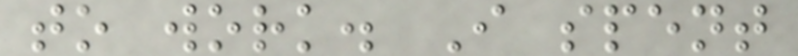to work. I spent
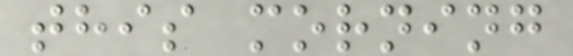this morning
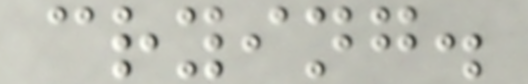crying.
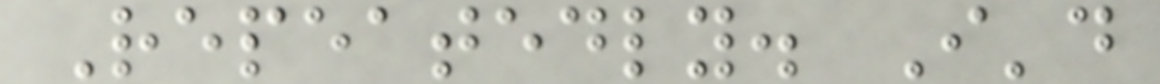Repeatedly. I'd
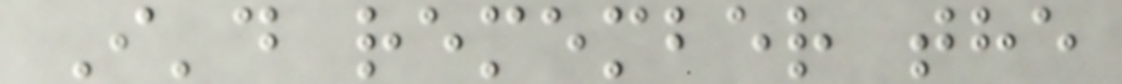I'd remember the
